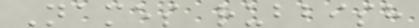Names rubbish
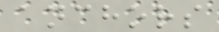anchors
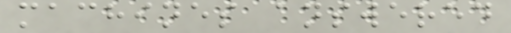machines answered
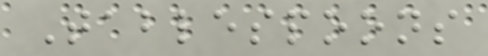Tablespoons
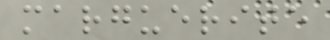marguerite
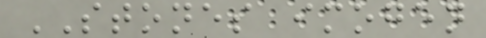STONES imogen
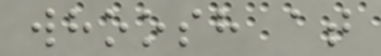whoosh at
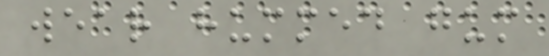wear hummed gum
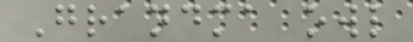Grandma owl
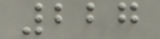227
